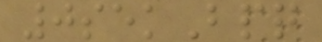0sekBpq
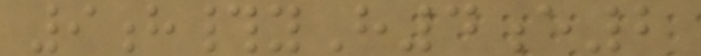9h#yH4e2
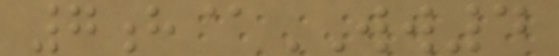7h@WW4
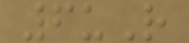6uR
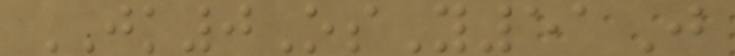JK0OsY51J
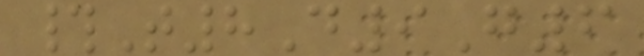#T8D9G6
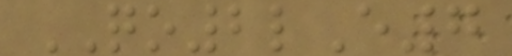QO2lE7
